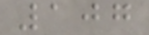107
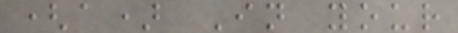(a) In your
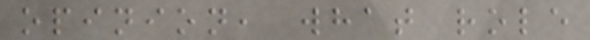opinion, what role
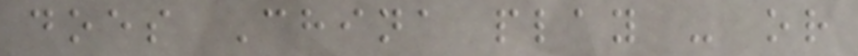does China play - or
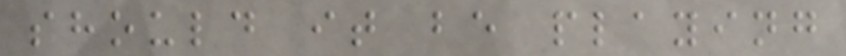should it be playing
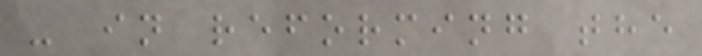- in reforming the
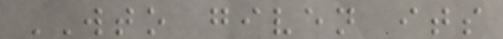WTO given its
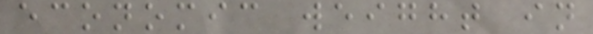economic weight in
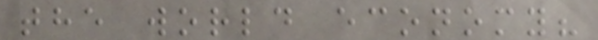the world economy?
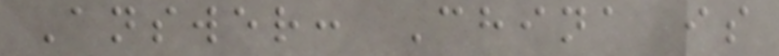Answer: China is
